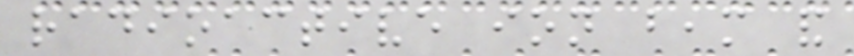radioactive ion beam and
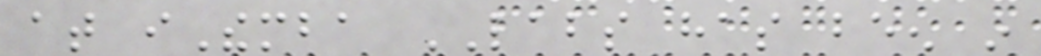at iThemba LABS has been in
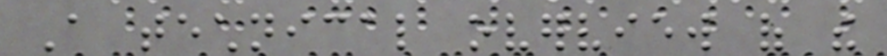A technical overview of the
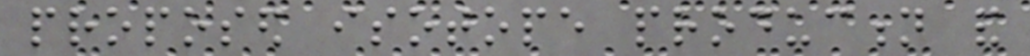proposed isotope production and
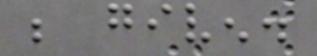be given.
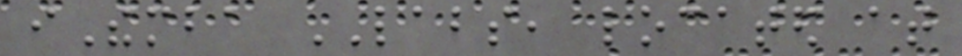iThemba LABS, located at
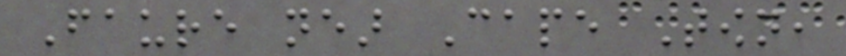Faure near Cape Town,
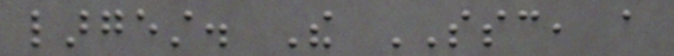largest. The SSC, a
